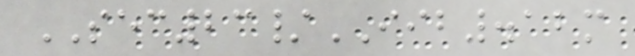SEC23/IIB.12m
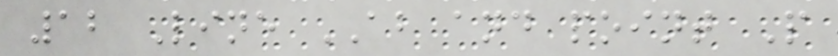12 Line AB and point P
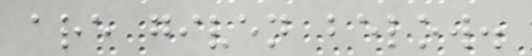are given below.
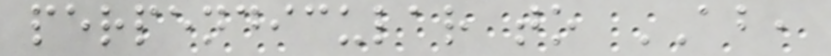perpendicular to AB,
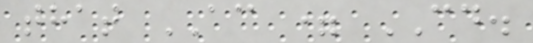that AC = CD.
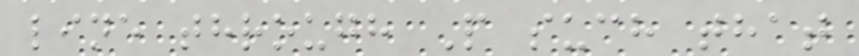line through P such that
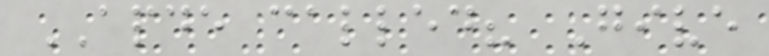APDE called? Give
